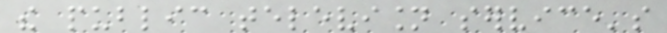the public television service's
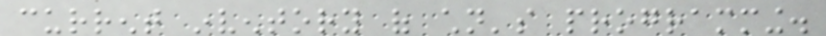current inventory of children's programming.
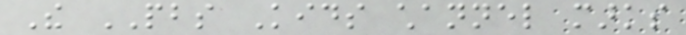The PBS Kids channel marks
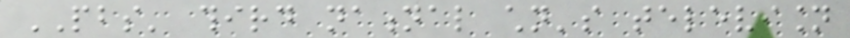PBS' third national children's television
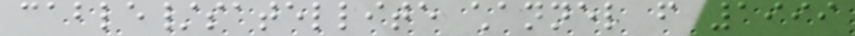cable/satellite channel from 1999
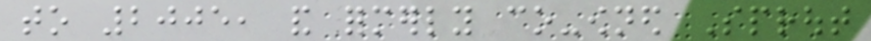to 2005, and formerly co-owned Sprout
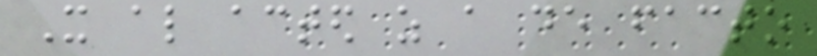It also acted as a de facto
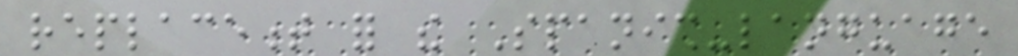replacement for the Spanish-language
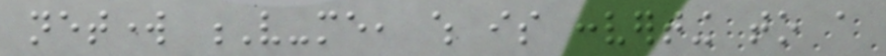network V-me, which is converting to a
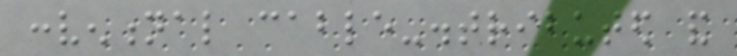conventional cable-distributed and
